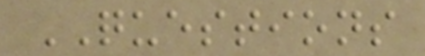QUESTIONS
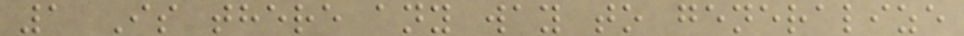1 Is there any way to generalize
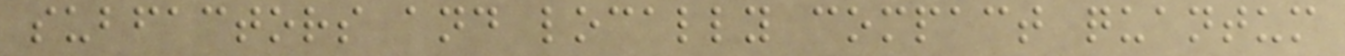subfactors and locally compact quantum
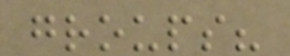groups?
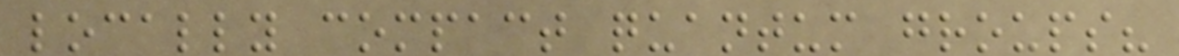locally compact quantum groups?
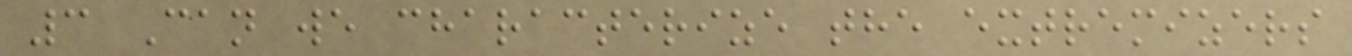3 Can we characterize the extremizers
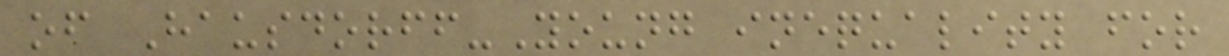of Hausdorff-Young inequality for
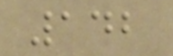142
